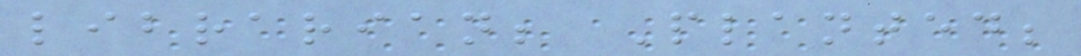librarian; Planted;
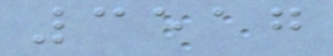3517
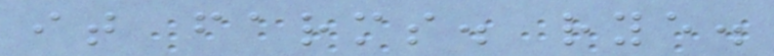it farms. rye.
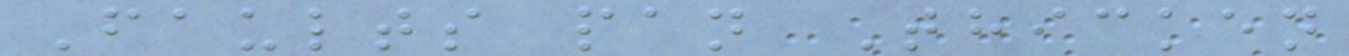Faults pan Thicken
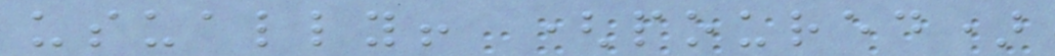usually! (poured)
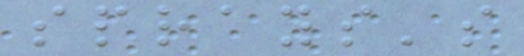sprays's
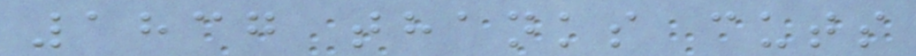1837 thanks cuts
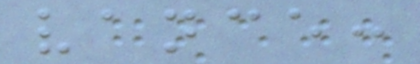vance:
